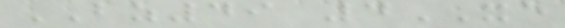BZ49 4XE
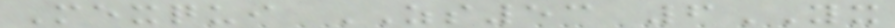Mexqui ZS53 6YX
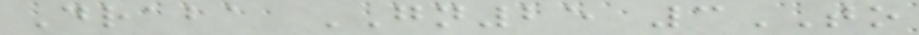Draba GN25 3TO
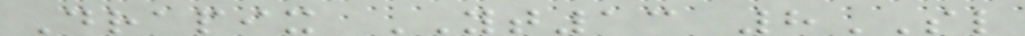Drapix YT13 8SL
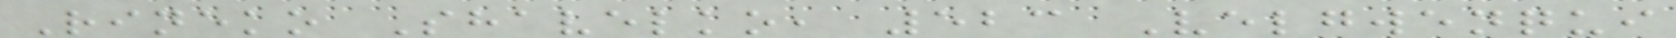Rineko Shavelko, 523 Velgwenqui
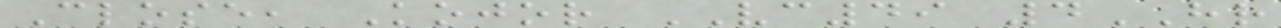Close, Kojor VC49 4HR
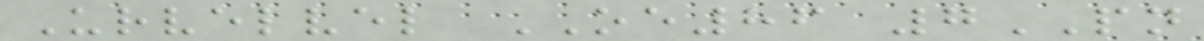Urvelvel OE86 7PN
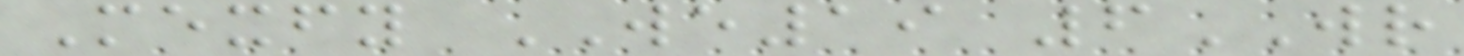Mexfy WE19 6WR
